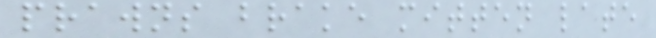prawns brake mitten late
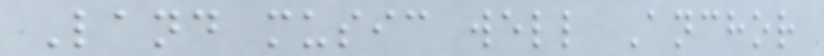Land music well Anchor
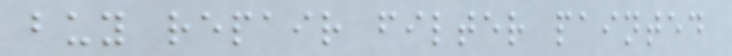buy repair filter painted
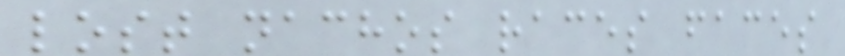lost nachos races faces
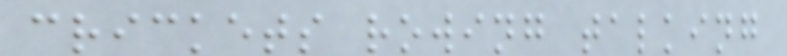crickets rowing talking
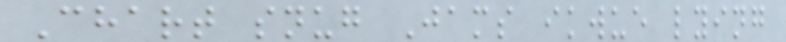Chart snug Jams ikwue lying
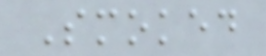Smoked
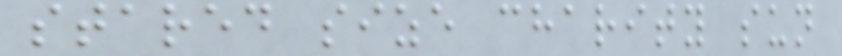stared size charity sun
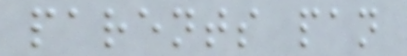parents pan
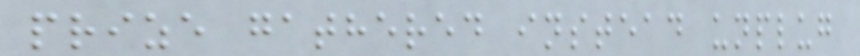prize gathered instead unplug
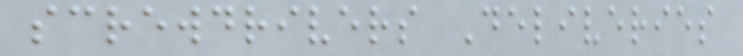screwdrivers Deliveries
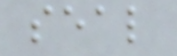seal
